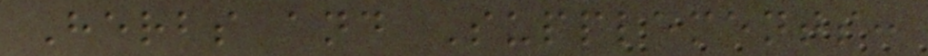Herbs and Supplements:
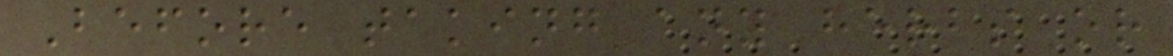Before taking any herbs or
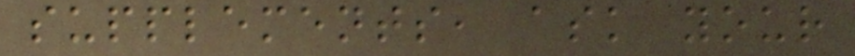supplements, ask your
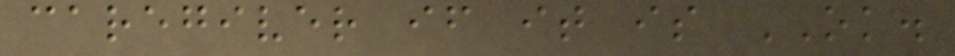caregiver if it is OK.
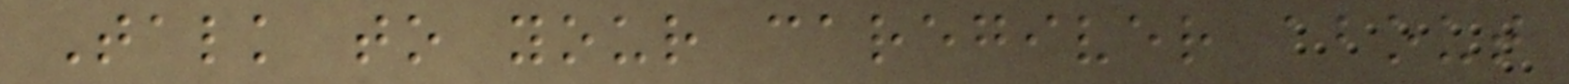Talk to your caregiver about
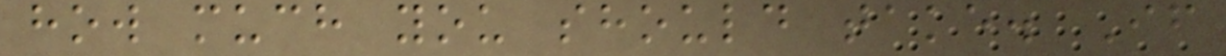how much you should take. If
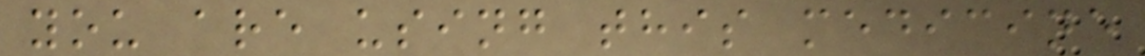you are using this medicine
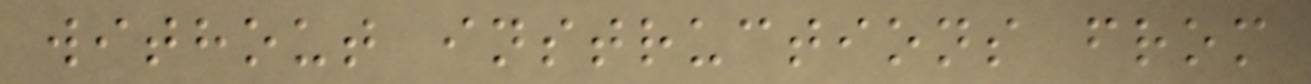without instructions from
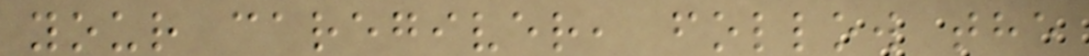your caregiver, follow the
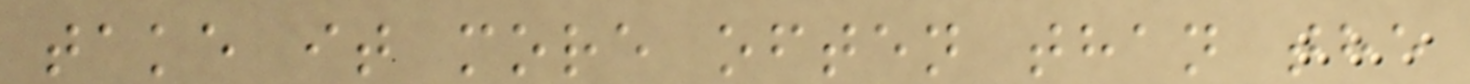take it more often than the
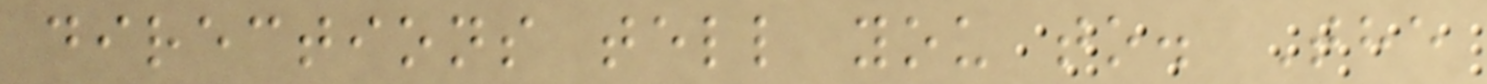directions tell you to. The
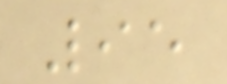95
